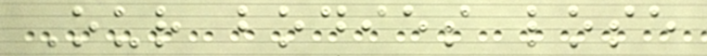Our bodies lose
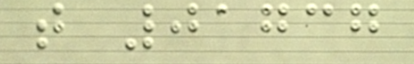t 01737
